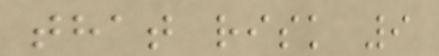that risk 9
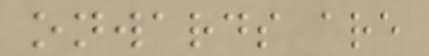onwards are
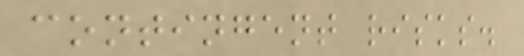contingent risks.
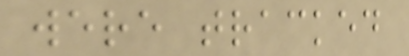were tracked
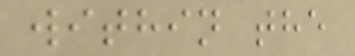within the
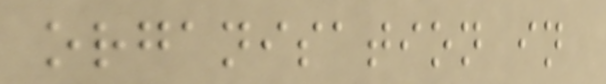organisation in
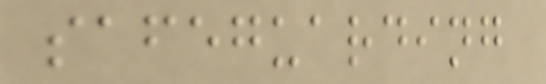safeguarding
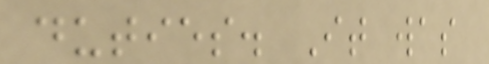duties. It was
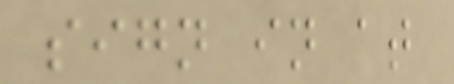sign in at
